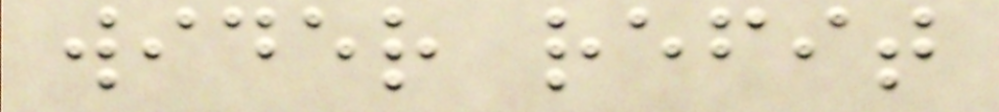wider refit
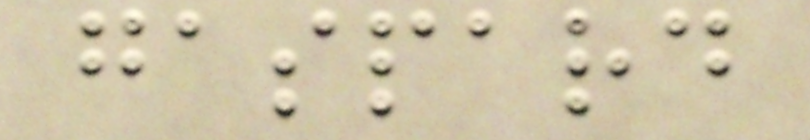gaspard
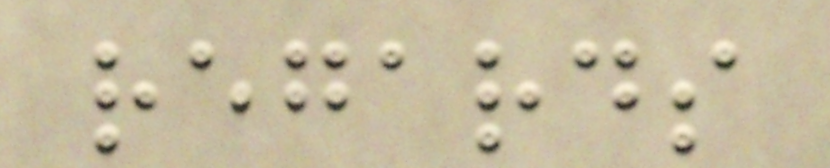regards
